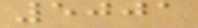5001
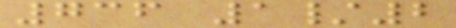736 1/2
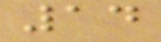14
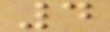4
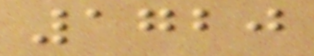1720
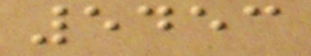5453
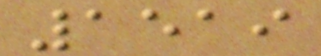1519
